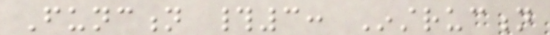Function #3: Instruction
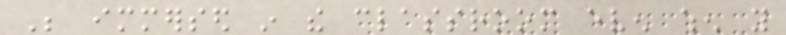Be immersed in the classroom even when you
